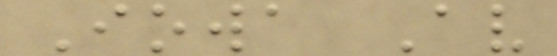Iowa Av
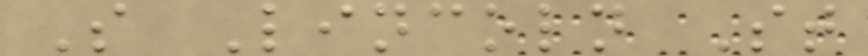S Lincoln St
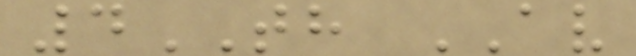4TH AV
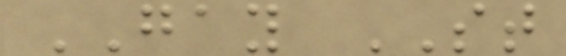GAY ST
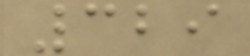329
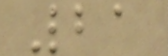21
